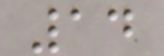14
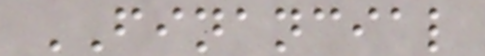FINANCIAL
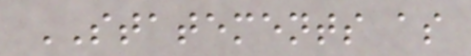STATEMENTS as
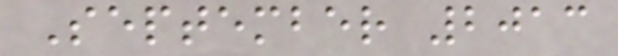September 2013
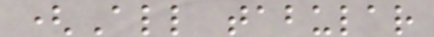(All tabular
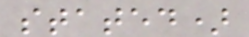stated)
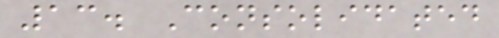13. Consolidated
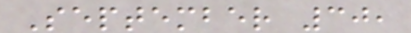September 30,
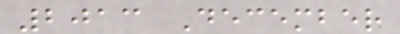2013 December
